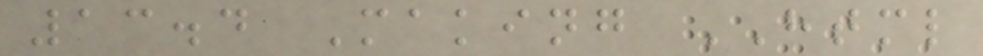13.4 Making HTML
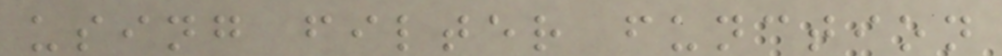using filter function
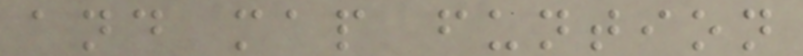and map funtion
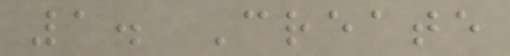1. Create
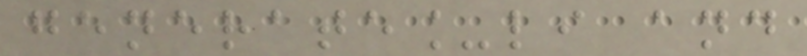generate_li and
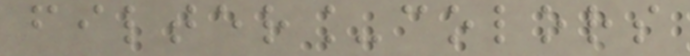filter_colors
